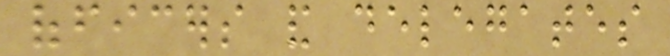officers and delegates
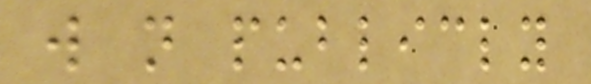will not publicly
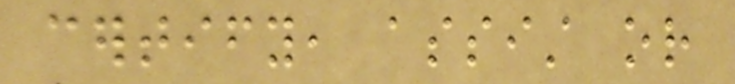certify, assist or
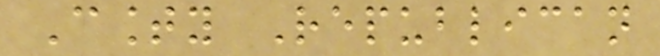County Republican
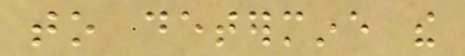to determine the
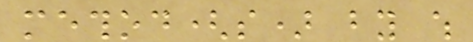method(s) by which
